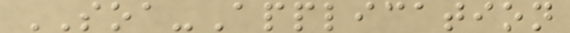SOA-Application
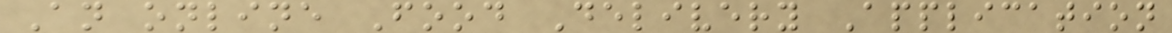An online Food Delivery Application
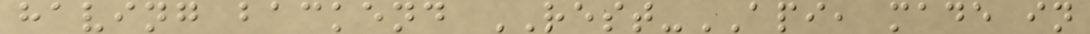having backend REST-API, made in
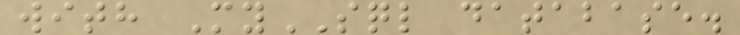with MySQL database.
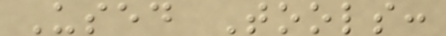Used Tools:
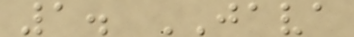1. JAVA
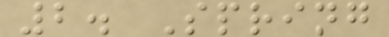2. Spring
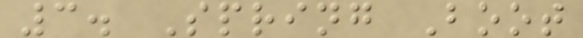3. Spring Boot
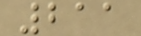211
